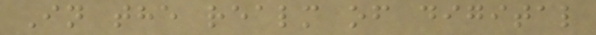In the realm of digital
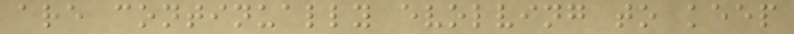are continually evolving to keep
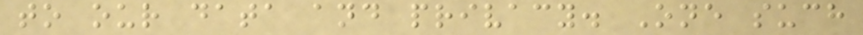to our data and privacy. One such
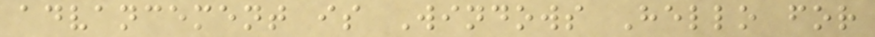advancement is Windows Hello for
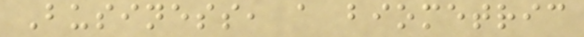Business, a biometric
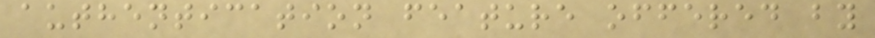authentication feature offered by
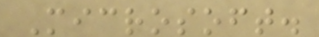Microsoft.
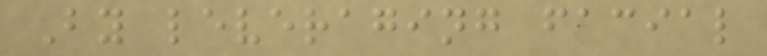By leveraging facial
